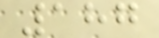187
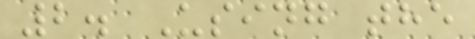2. Using the
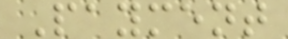Payment
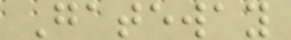Gateway
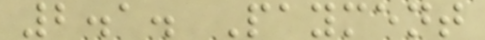2.1. Payment
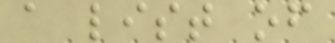a list of
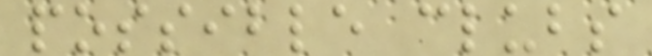possible clubs
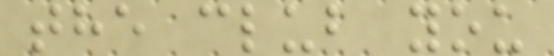the club you
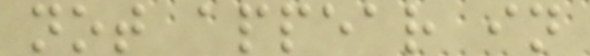not appear in
